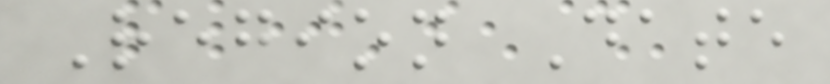Region Date
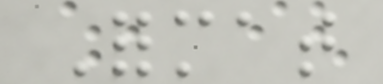Format
